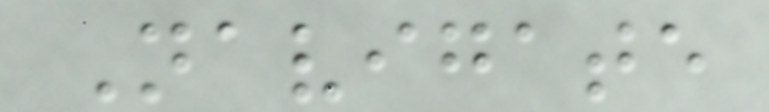Navigate
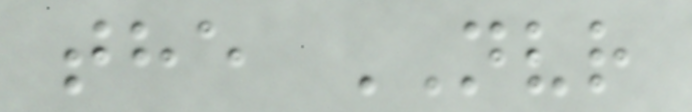the NVR
